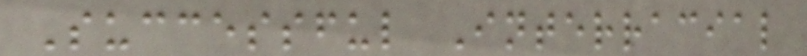Successful Interracial
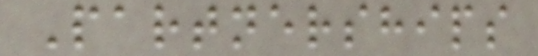Partnerships
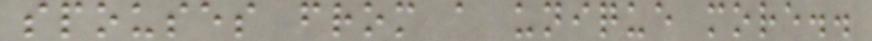spouses from a unique more..
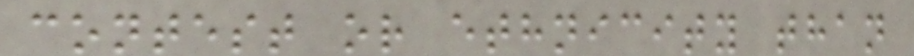contest or ethnicity than
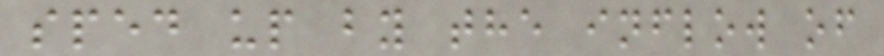sped up by the inflow of
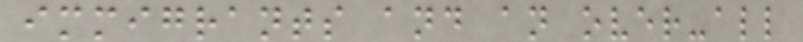immigrants and an over-all
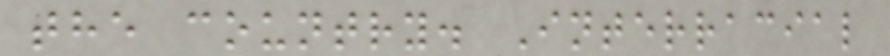the country. Interracial
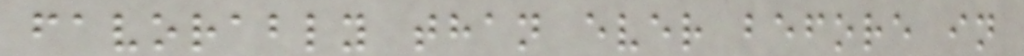favorably than ever before in
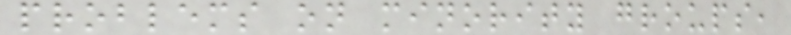problems on minority groups,
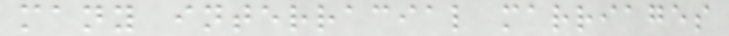many interracial marriages
